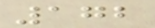172
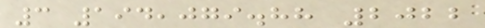3 194,079.88 2022
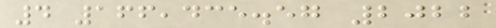4 166,435.57 2022
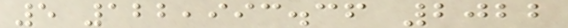5 122,993.36 2022
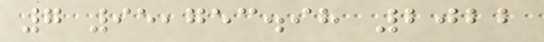7 95,753.98 2022
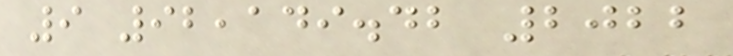9 92,149.42 2022
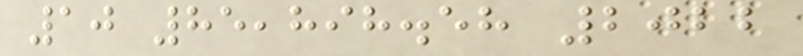10 85,898.58 2022
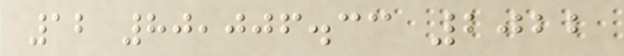12 80,006.33 2022
